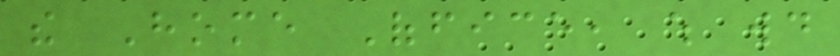the Home Office, which would
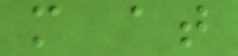more at
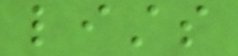lists
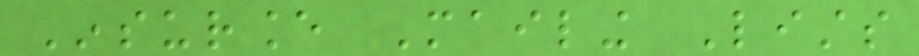Insurance Mailing Lists
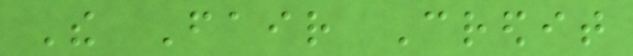The Fair Credit
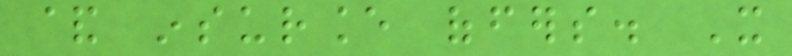& insurance offers. It
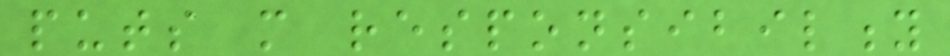puts more responsibility
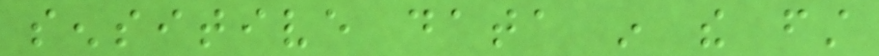sensitive data in the first
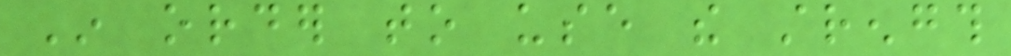In order to use the strength
